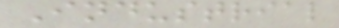Industrial
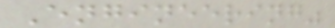Engineering"
